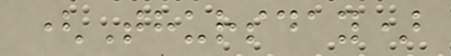(Thursday)
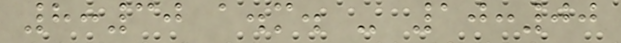8:30 a.m. - 10:00
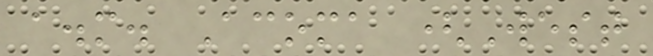a.m. Acoma (West
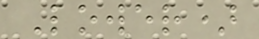Lower)
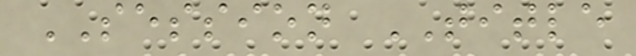SESSION TITLE
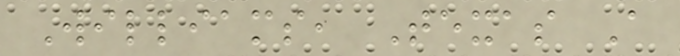Williams, Texas A
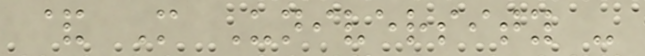& M University -
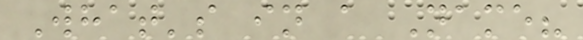What's in a Name?
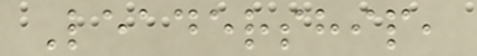Leadership,
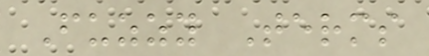Fuzzy Terms
